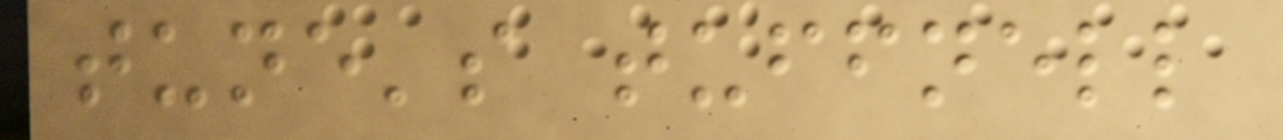tune's tuffnell
